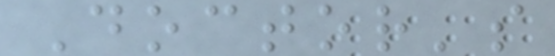Doctor's
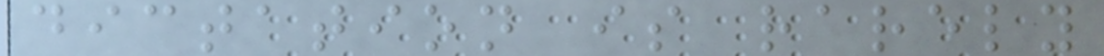dictation is rarely
